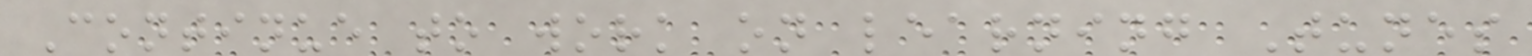Continue to work on learning Tunes
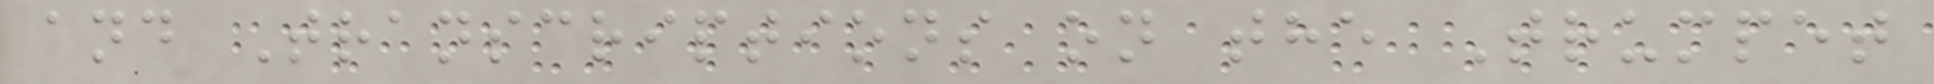and Transcriptions on the Trumpet
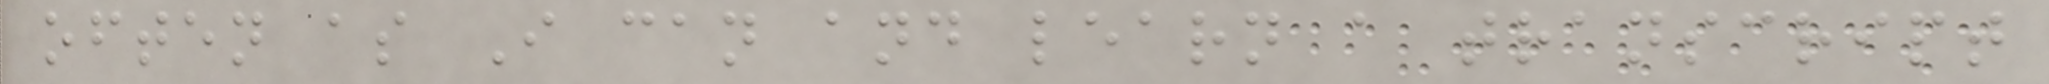often as I can and learn a transcript
